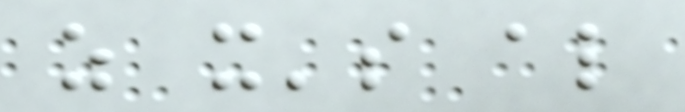as it's also
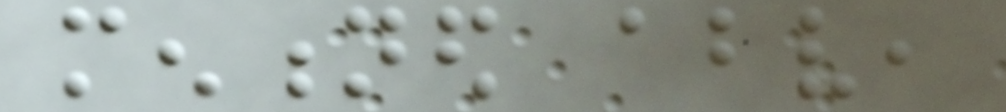mentioned above,
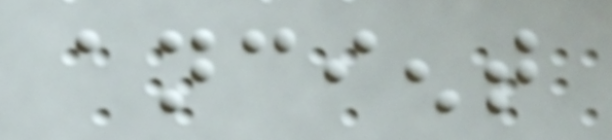ancient
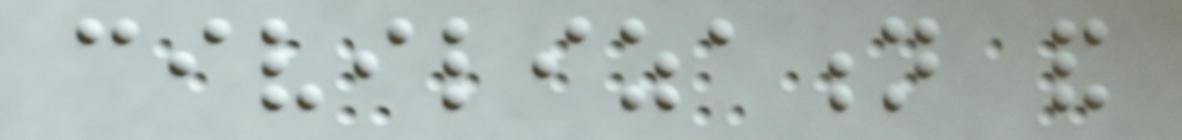civilization and
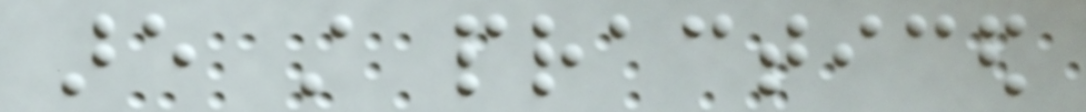are still practiced
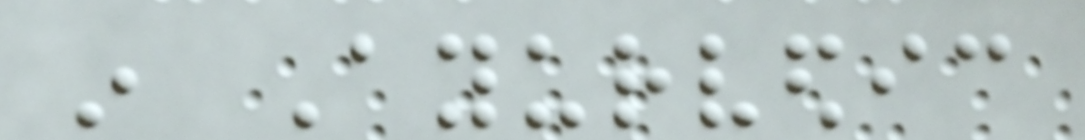in Ayurvedic
